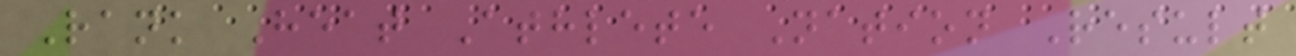Rank Heat Athlete Nation Result
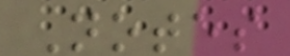Notes
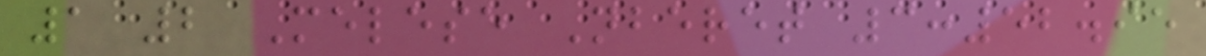1 2 Melese Nberet 3:52.95
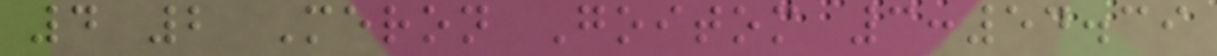4 2 Meron Goitom 3:54.39
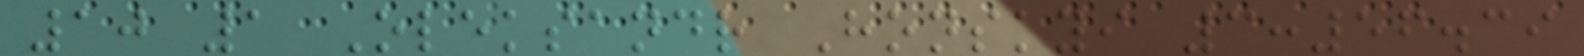10 1 Oleksandr Honskyi 3:56.39
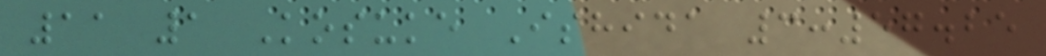11 1 Kosuke Ishida 3:57.25
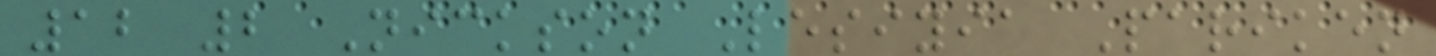12 2 Nickson Lesiyia Pariken
